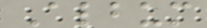Album
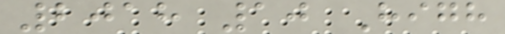2018 10 High
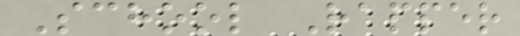School Rapper
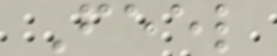Feel
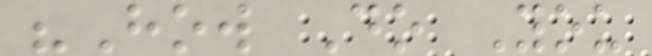"How Do You
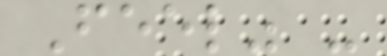Feel" -
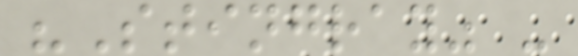"Stingray" -
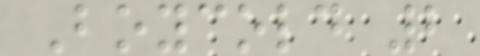Boycold 2
